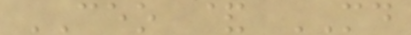CEO & MD
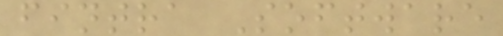fintra Software
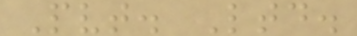Pvt. Ltd.
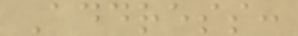Address:
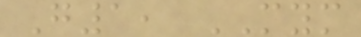G1, MYM
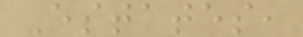Estates,
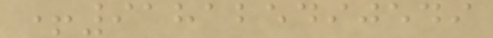+918125490549
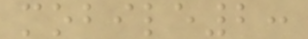mobile2:
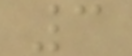3
